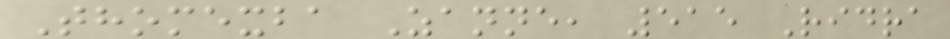Thomexba Zanne, 515 Ridra
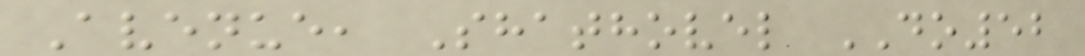Avenue, Shathovel DO52
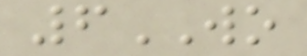6WO
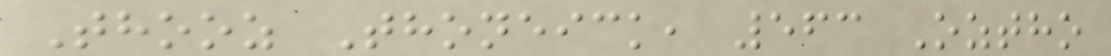Thooz Thoneick, 563 Oztho
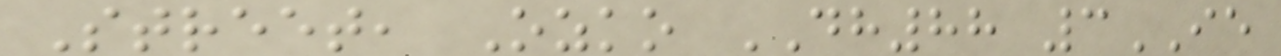Street, Ozko DH88 3IE
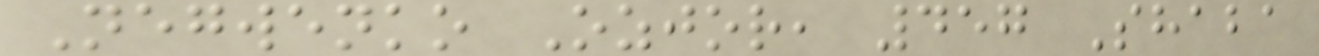Negwenko Ozjor, 457 Shaba
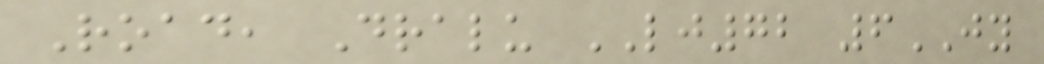Road, Dralu LJ72 6JY
